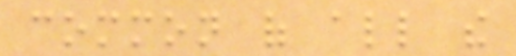common of all the
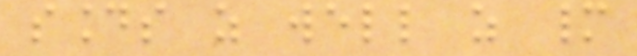sounds as well as many
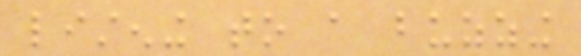listening to a buzzing
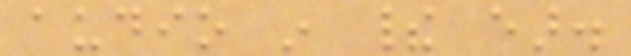audio in their ear.
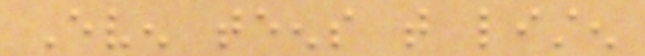Even teens that listen
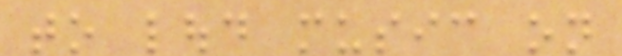to loud music on
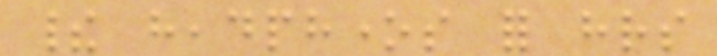their headphones for hrs
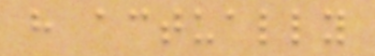have actually
